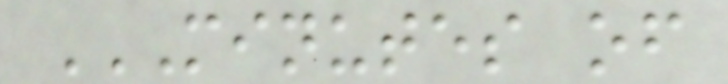MINUTES OF
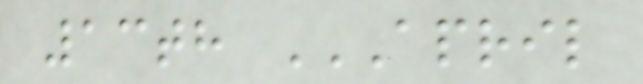13th APRIL
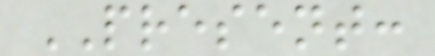PRESENT:
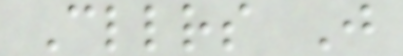Cllrs J
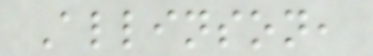Allinson,
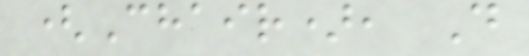(Chair), D
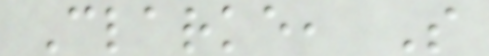Clarke, S
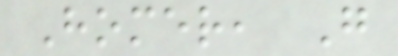Homer, G
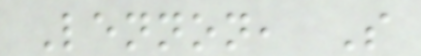Lennon, S
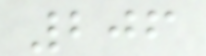206
